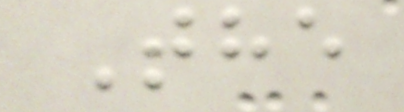The
